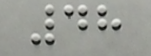48
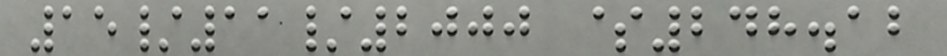15/11/2000 $248.12
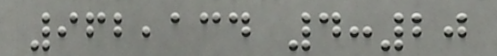962,134 4:20
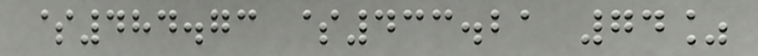$484.73 $433.21 74%
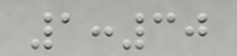1:30
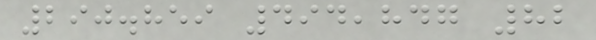290.859 494,847 82
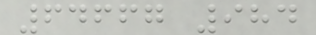64667 984
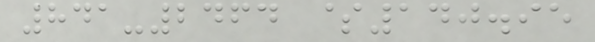841-2464 $140.95
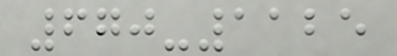670-1125
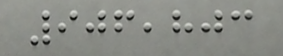906,803
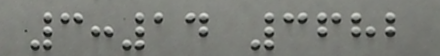3:14 3682
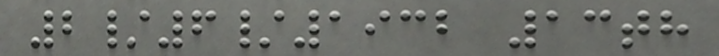2/6/1932 13th
